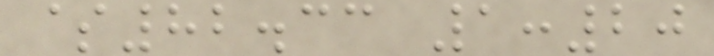$82.33 1:20
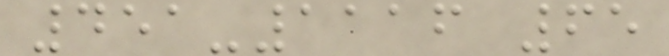451-1116 65
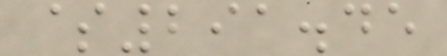$291.45
